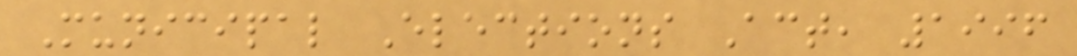Municipal Elections Act, 1996
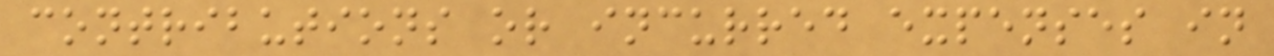contributions or incurred expenses in
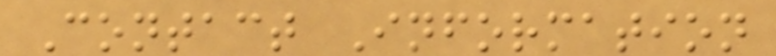Contact Information
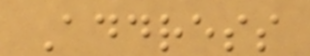Address
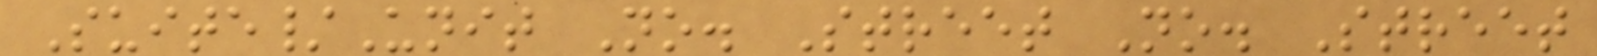Suite/Unit No. Street No. Street
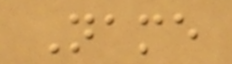Name
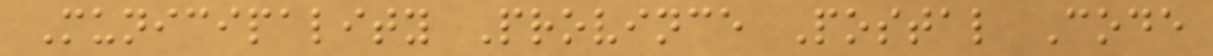Municipality Province Postal Code
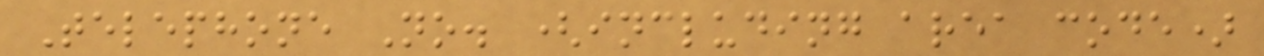Telephone No. (including area code)
